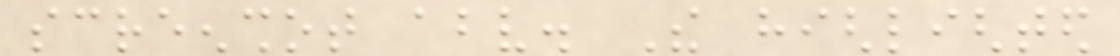screenshot above. The highlighted
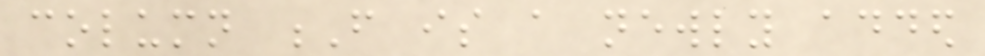column F is a newly added
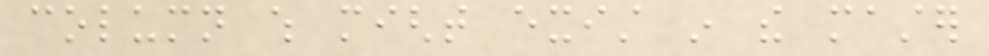column which might exist in the master
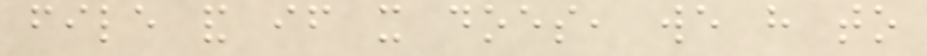file and if it does, we have to
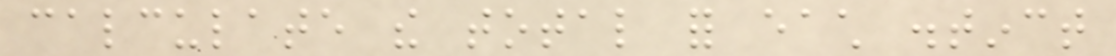calculate the total for each distinct
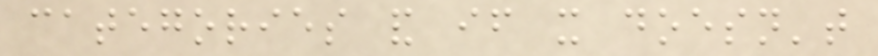categories and if it doesn't
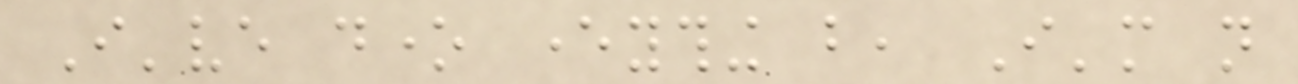I've done everything but, I'm not
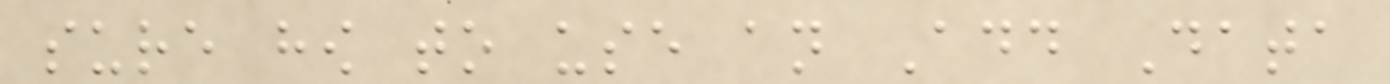sure how to use an Add Data
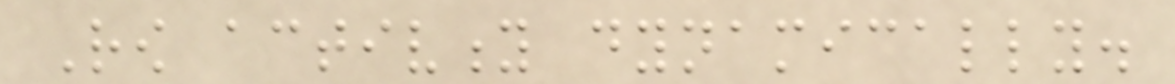Row activity dynamically.
